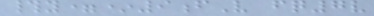#y=*9fV fq7v
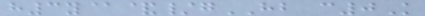h3y@&/gHB c0K
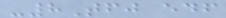-8Tfj edf
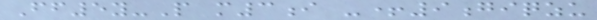Ff5y-P m3i -+9giqzu
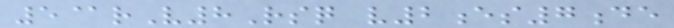5@rV8Rsq v2es7de
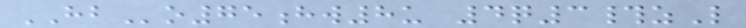HBo75hw8u 4q3#zL
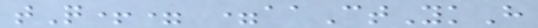tQ+= =aaCtYkH
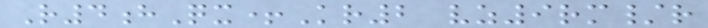R4hQx+Kr2 vz9rm/r
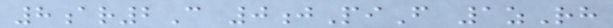8ar2C 0jPiF 1zRh
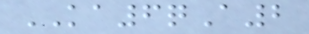KA6qA2
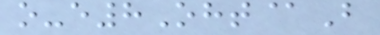o-e8Oht@B
